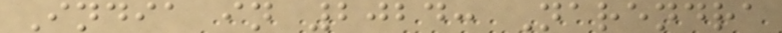India in 2024: Narendra
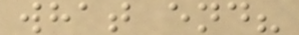what end?
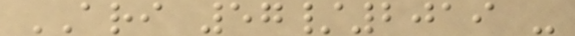ARI 57/2019 -
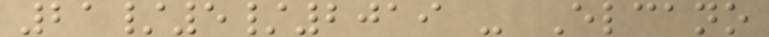21/5/2019 - Elcano
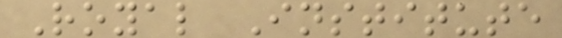Royal Institute
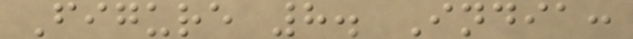Figure 8. India:
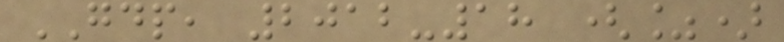GDP, 2012-18 (%)
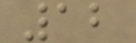12
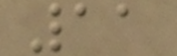11
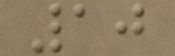10
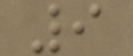9
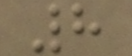8
